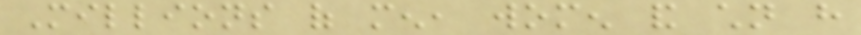Millions of men, women and children have
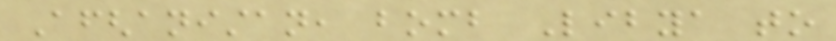Afghanistan, bomb Libya to
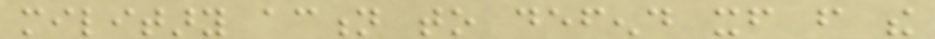military action to defend itself from the
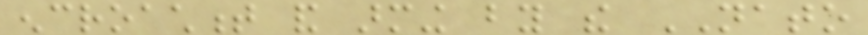encroachment and arming by the NATO
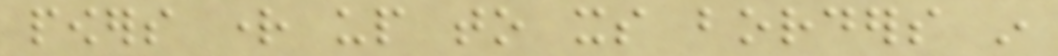powers right up to its borders in
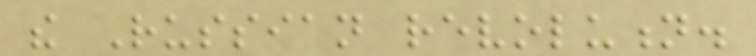the Russian revolution.
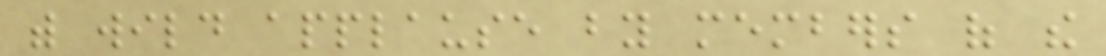with wild applause by members of the
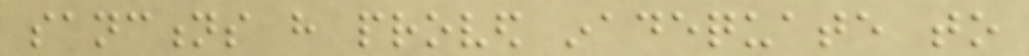sanctions have proved inadequate to
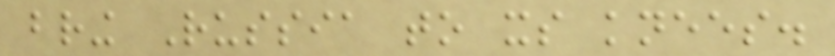bring Russia to its knees.
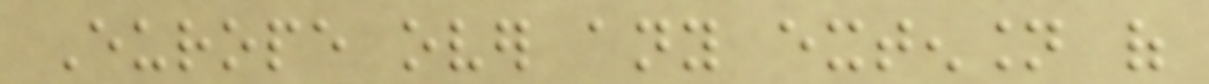Europe over any extension of
